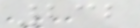232
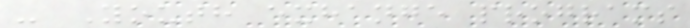- Youth exhange programs
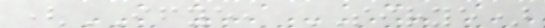(IFYE, SIRYE)
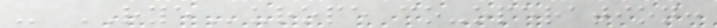- RYEurope co-operation:
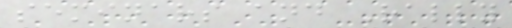seminars and Rally
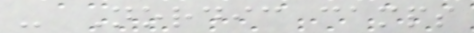- Nordic camps
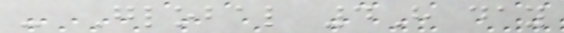- Global 4H day
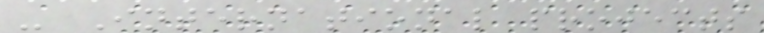- International projects
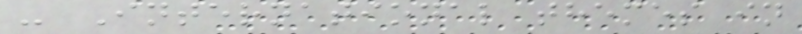- International themes in
